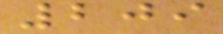209
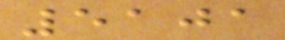5101
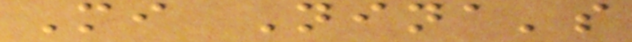Mi Nina's
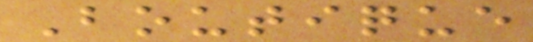Boutique
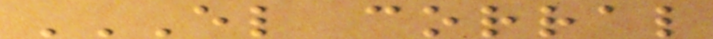EL CORRAL
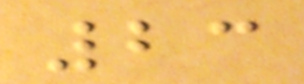23
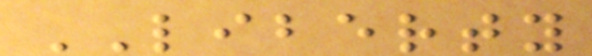LIBERTY
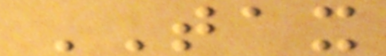TAX
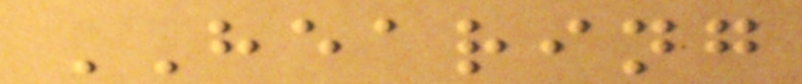HEARING
